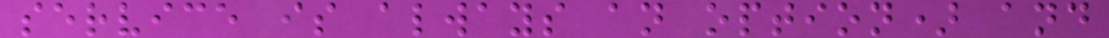service is always an option) and
